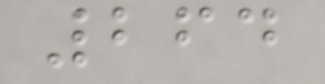264
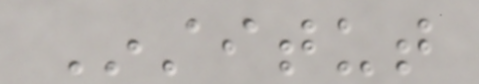Institut
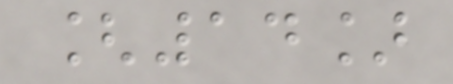[14]
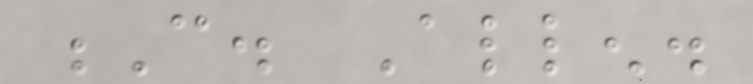C. Allen.
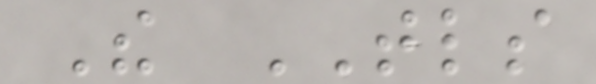The TLS
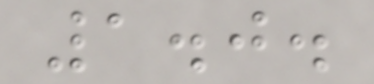1.0.
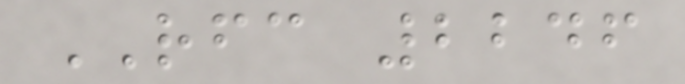RFC 2246
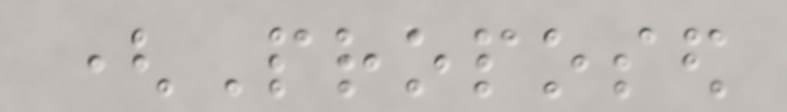(Proposed
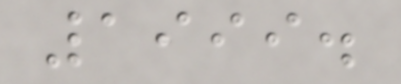1999.
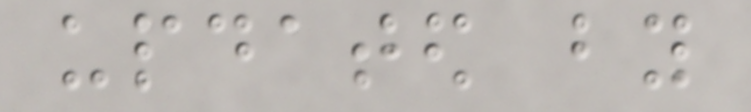updated by
